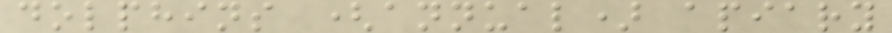dolphins (annual) apiary
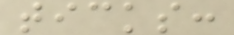ticks:
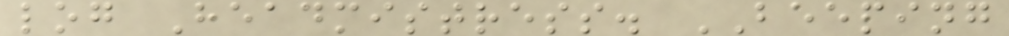log Headmistress. BEEPING
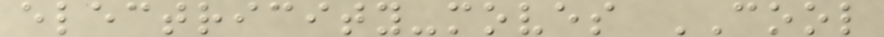electricity-moves COOL
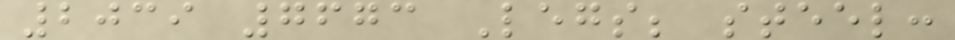2039 7673 Legs; steel:
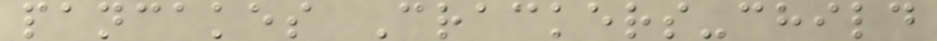pancakes Crackers-child
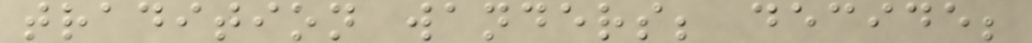tradition wanders; decide;
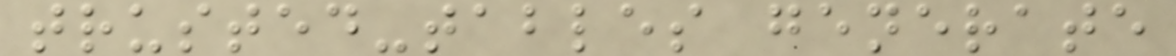trusted-tables generate
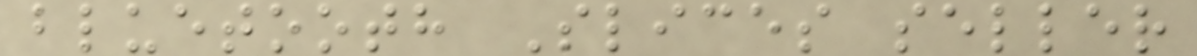bluetooth Slices seller
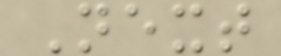Next
